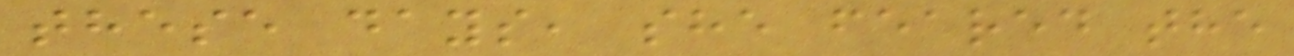these days, she feared the
